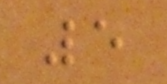5
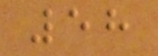58
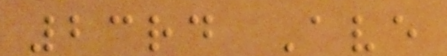23rd Ave
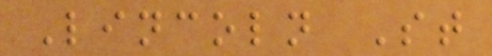Lincoln St
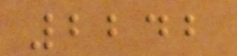2242
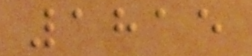1815
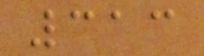313
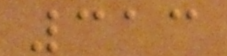313
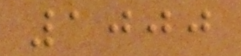1000
